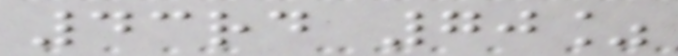43rd 70%
